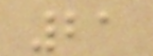21
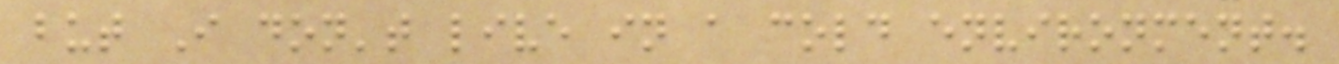but I don't live in a cold environment.
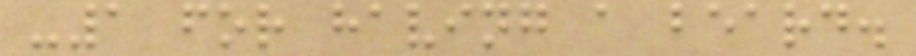-1 for having a beard.
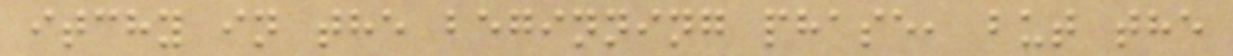itchy in the beginning phase, but the
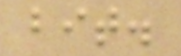bit.
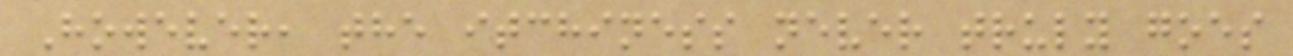However, the itchiness never truly goes
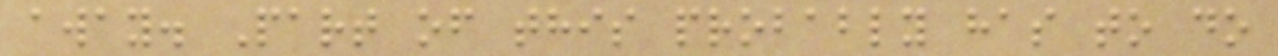away. Part of this probably has to do
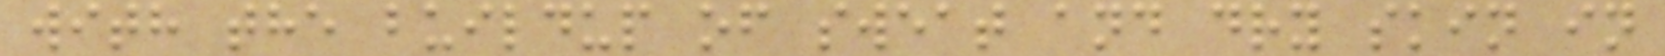with the buildup of sweat and dry skin in
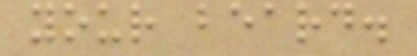your beard.
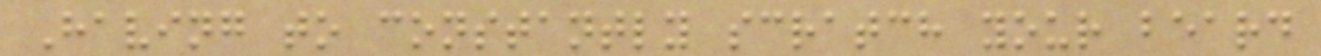Having to constantly scratch your beard
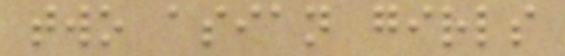two asian girls
